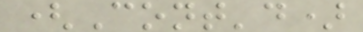(Cont'd)
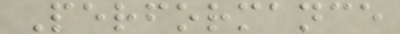Performance
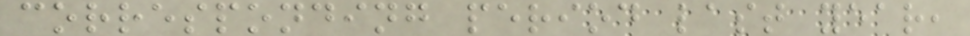corresponding period last year,
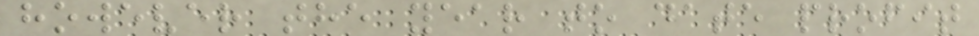however the year to date profit
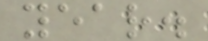year.
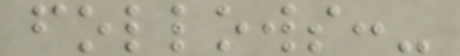follows:-
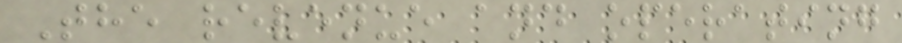The revenue and operating
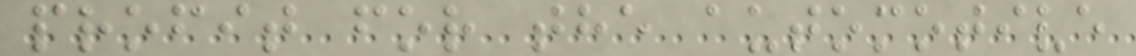profit for the automotive
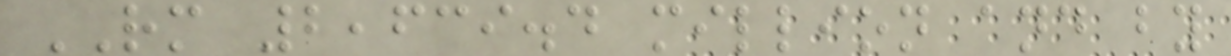RM 2,639.4 million and by
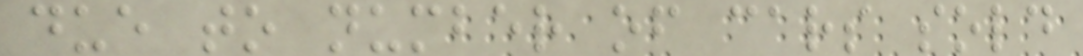due to number of cars sold
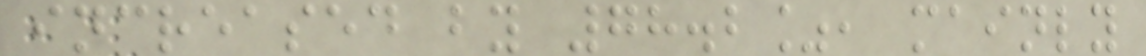increased by 78.2%, mainly
